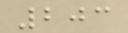203
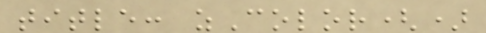title: zColor()
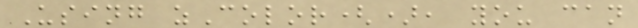Using zColor(), you can
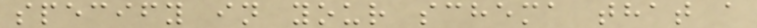specify in your schema that a
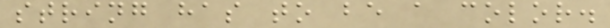string has to be a color.
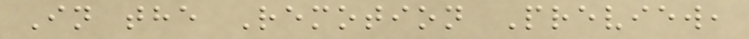In the Remotion Preview,
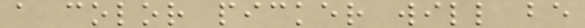a color picker will be
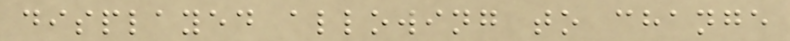displayed allowing to change
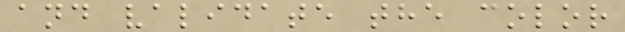and validate the color
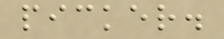picker.
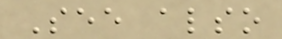See also
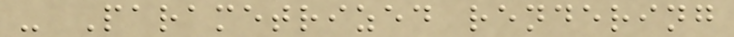- Parametrized rendering
